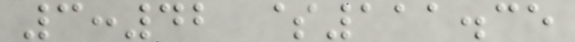3:42 $111.35
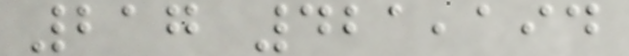217 421,194
